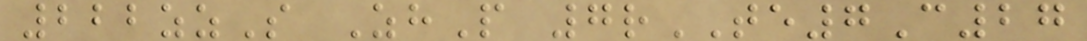222zzS ZhP 7rTE7C27
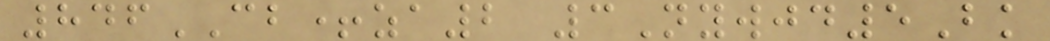846CB+za2 3Nywjd5Bk
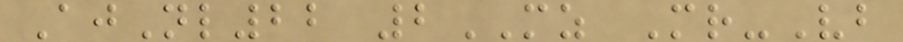AjNl22 2MZ Mr-Vb
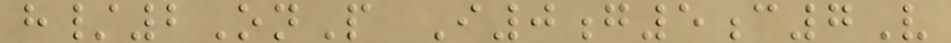h/2OnP I0g5c7V
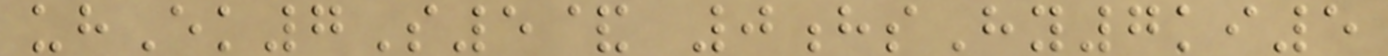uhEk7S5& 0hsHy7ki5
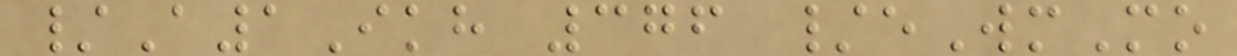/A1Ikh 376 /eWmMo
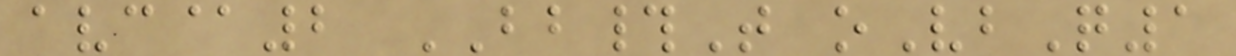avc@2 BB#T oVbQ1
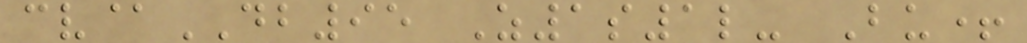cv@DB95 Z1s1l- Bu+
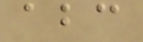abc
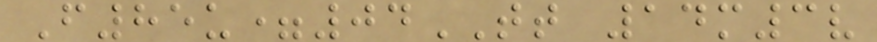F85u=04TT 14m3v
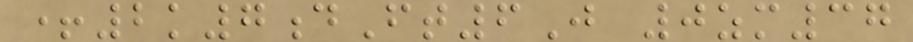+2k7dFt6J 0zm37
